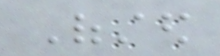Ofsted
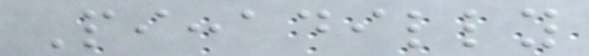Piccadilly
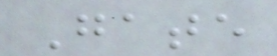Gate
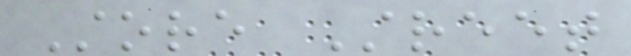Store Street
